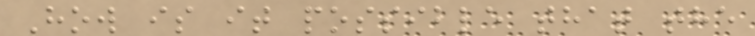How is it possible that the
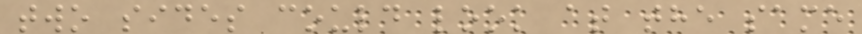two sides could look at the same
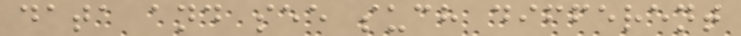data and see such different
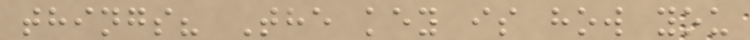things? The key is how you
